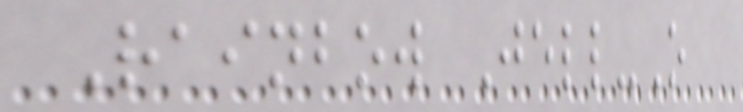Rainbow Jell-O
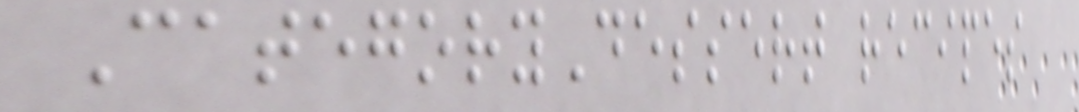CategoryDessert recipes
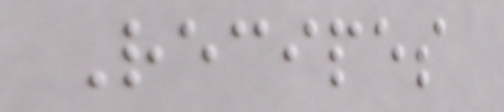Recipes
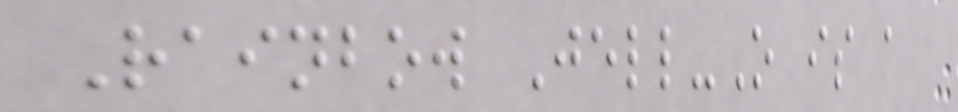Rainbow Jell-O is a
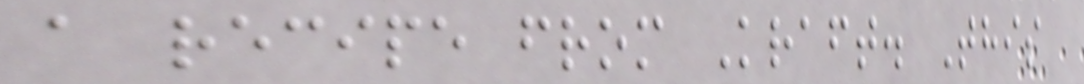a recipe from Kraft. This
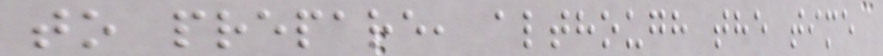to prepare, although the time
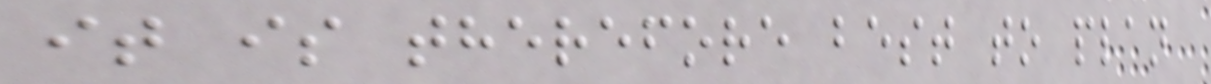it is therefore best to plan
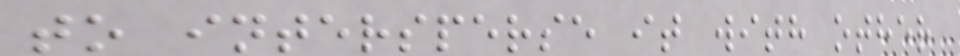to intersperse it with other
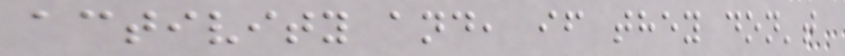activity and, if they don't
